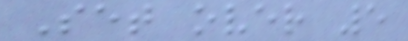Set over 5
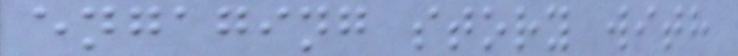engaging story with
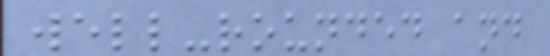well-rounded and
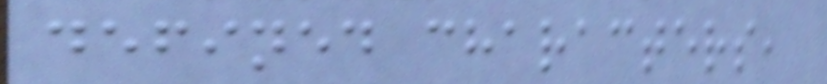defined characters,
